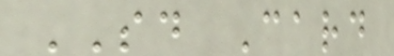SD Card
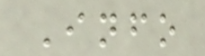Info
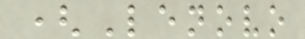(Lenovo
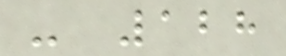- 128
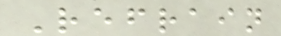Refrain
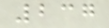237
